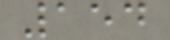154
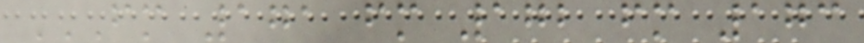FM 171 FM 172 FM 173
